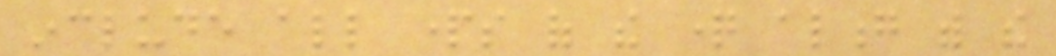include all parts of the question along with the
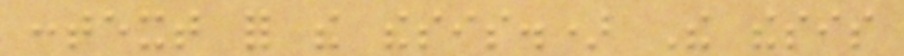context for the thesis.) The thesis
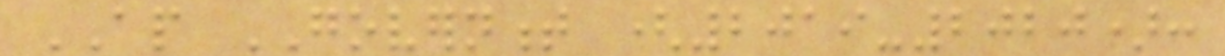AP GOVERNMENT (2019-2020):
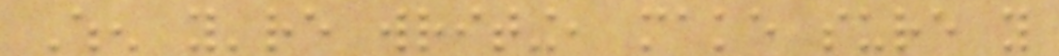When you're writing, make sure you
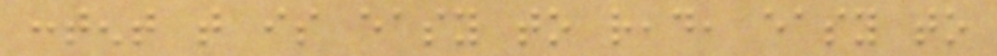content that is easy to read, easy to
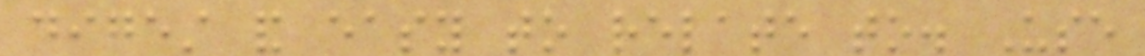digest and easy to relate to. Use
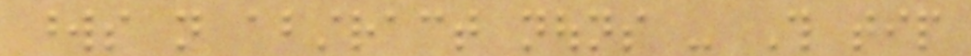words not abstract nouns - This tip
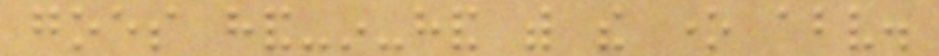goes hand-in-hand with the one above.
